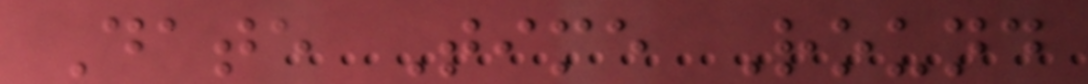Date Time Round
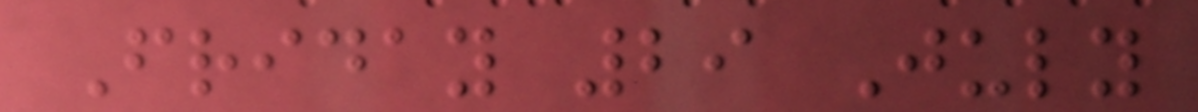Friday 29 July
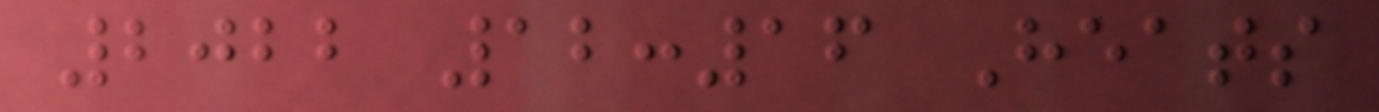2022 12:16 Heats
